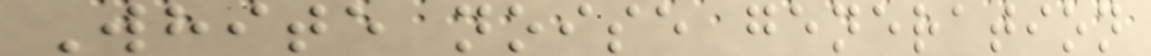White noise generation
